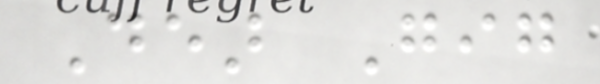Dear Gig
